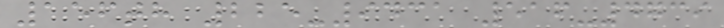156th 225-9431 516-4739
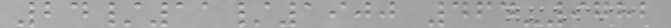24/11/1900 464-9782
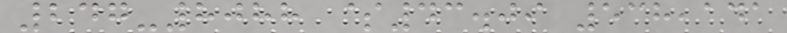247-8088 $43.09 538,141
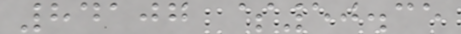84107 $50.35
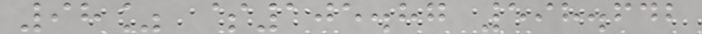98% $105.87 598.642
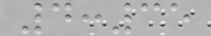4:35
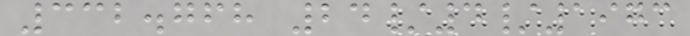332.768 24/4/1973
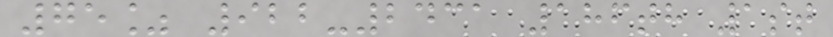75% 922-2431 186th 1st
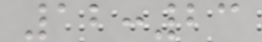12:23
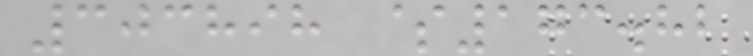303898 $173.82
